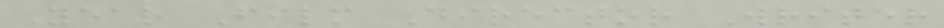Year Film Director Writer
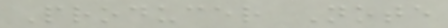Producer Note
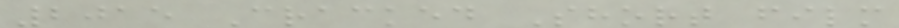2015 Cracked Short film
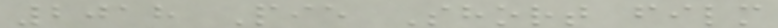2018 Pie Short film
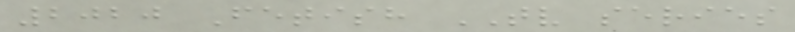2020 Fetish TV series
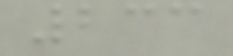233
